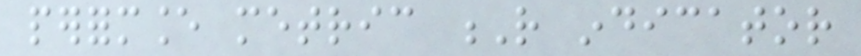performance metric R indicator
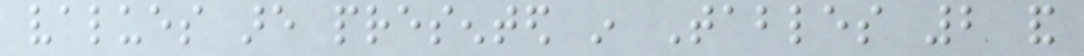values are presented in Tables 2 and
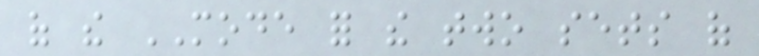of the MODE for the two sets of
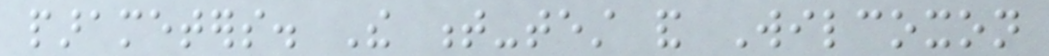parameters. The t-test and Wilcoxon
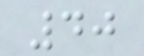40
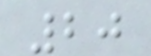20
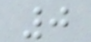0
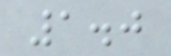1.0
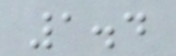1.4
